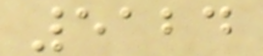5124
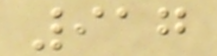917
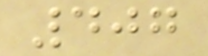407
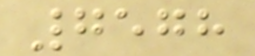7578
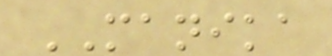MANIKA
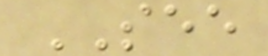SEE
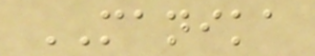MANIKA
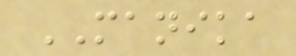MANIKA
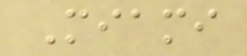Miami
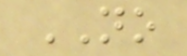NO
